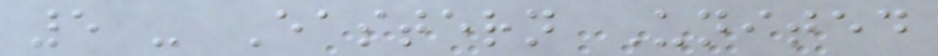5 - Eastern United
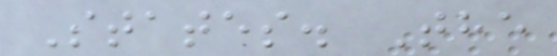States. The
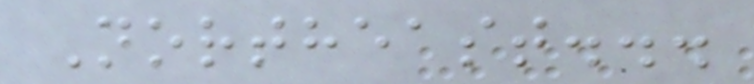Northeast...
